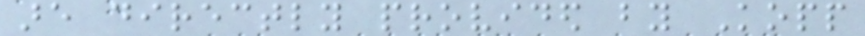are directly provided by Kopp
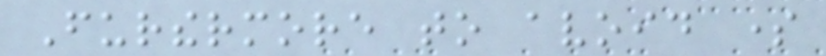Furthermore to avoid some
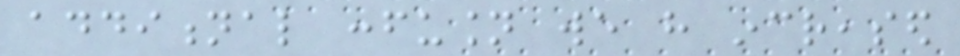additional confusion we have increased
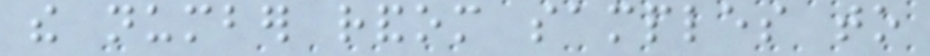the number random samples to
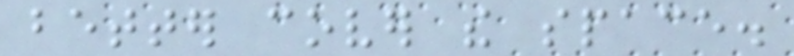better cover the space.
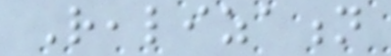Realization
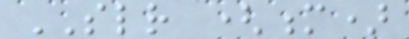SLR (m)
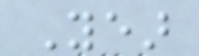Year
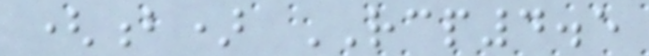(b) RCP4.5
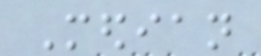Median
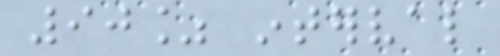90% interval
